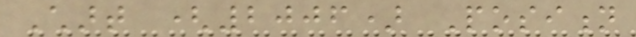Chart (2006) Position
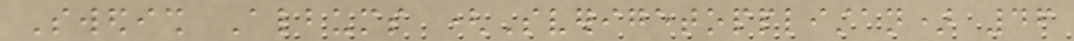Swedish Albums (Sverigetopplistan) 46
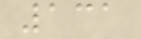131
